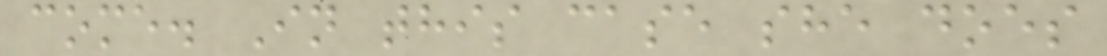come. In this case she does
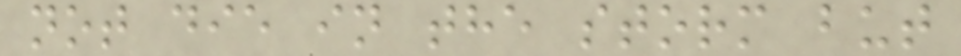not die in the storm but
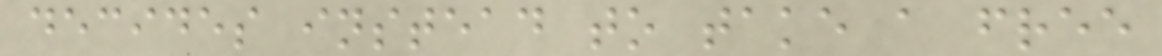decides instead to take a free
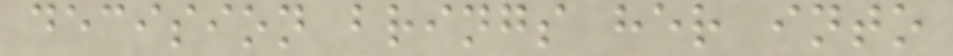decision brings her into
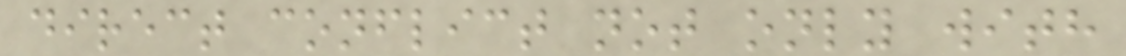direct conflict not only with
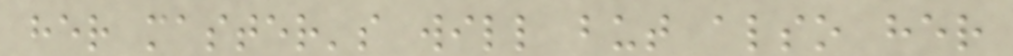her master's will but also her
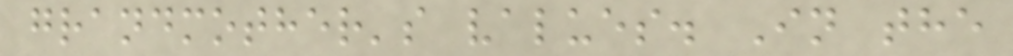grandmother's values. In the
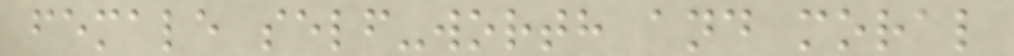female self-worth and moral
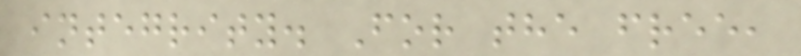integrity. For the free,
